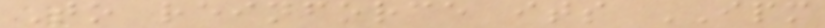To reinforce its IPM
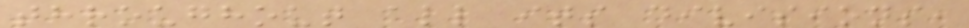throughout all its divisions,
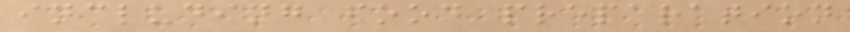including food preparation
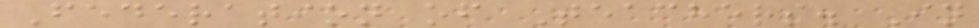Federation of Teachers. In
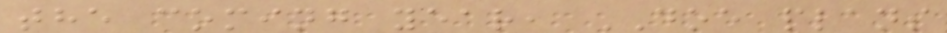the coming year, DOE plans
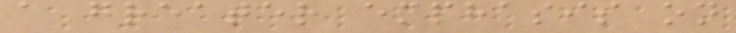a greater emphasis on
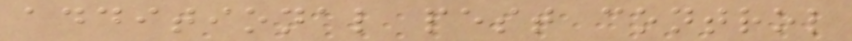additional pest control
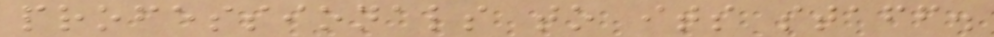professionals to its staff.
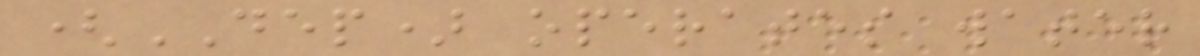(DEP) operates water
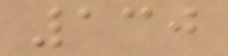130
